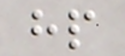hp
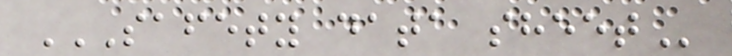SAFETY DATA SHEET
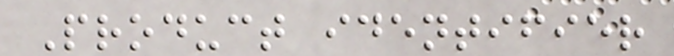Product identifier
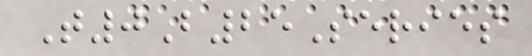T0B25Series
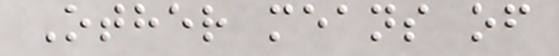Other means of
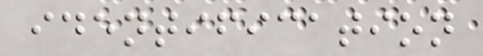identification
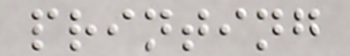printing
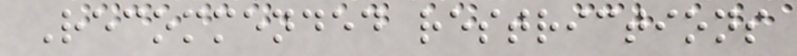Recommended restrictions
